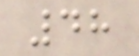48
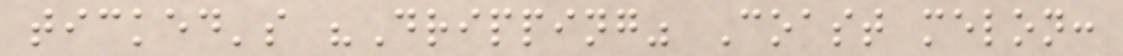ticked's "Dripping" Coast melon:
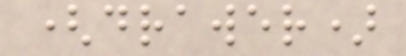(drawer)
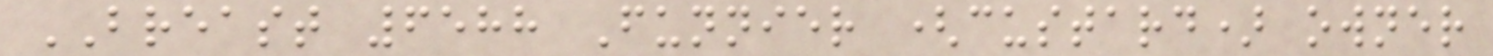BREAST 6588 Funnier (custard) owner
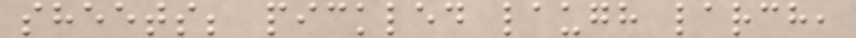sheets; pickled laugh larch,
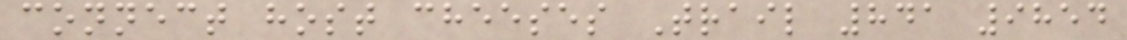connect host cheeses Trail 841 9854
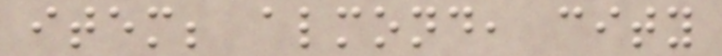item; almond, city
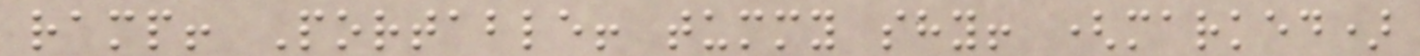ramp! Portable! tummy shy! (marked)
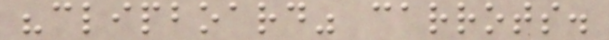"clipboard" carrots.
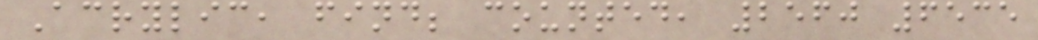Acrylic, find; counted, 2560 6535
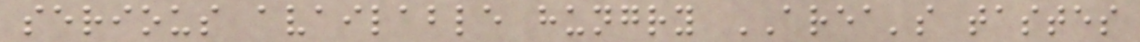serious available hungry AREA's tastes
